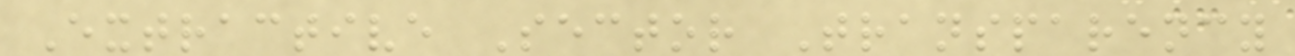Extractive Sector Transparency
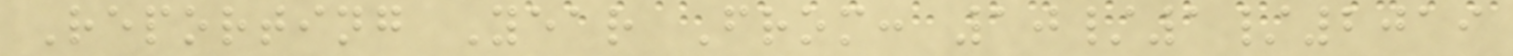Reporting Year From: 10/1/2019
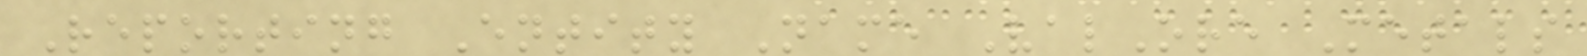Reporting Entity Name ValOre Metals
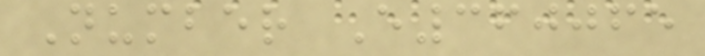Number E360065
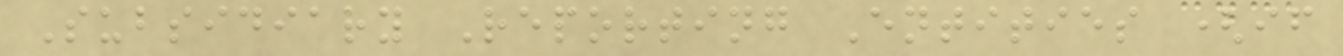Subsidiary Reporting Entities (if
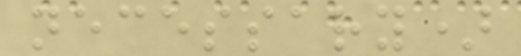necessary)
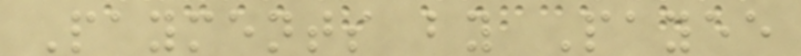Payments by Payee
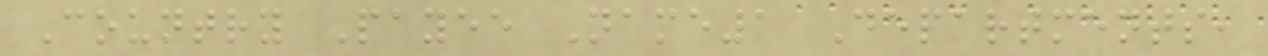Country Payee Name1 Departments,
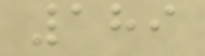189
